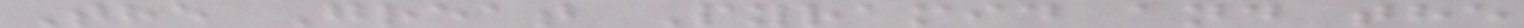The Great Pyramid and the
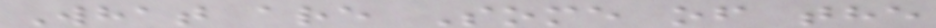What are Some of the
